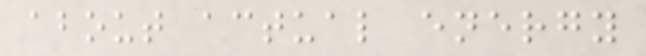about actual energy
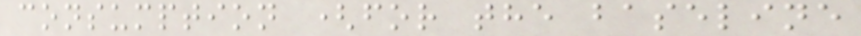consumption (for the baseline
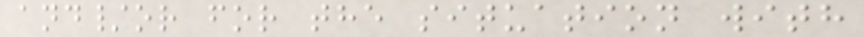and/or for the situation with
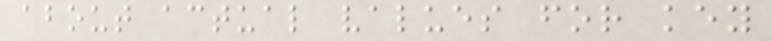about actual values for key
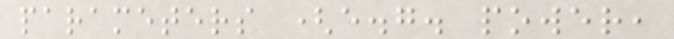parameters (e.g. power,
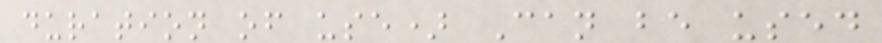duration of use) Can be used
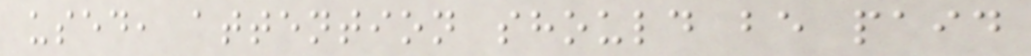used, attention should be paid
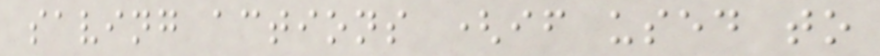saving actions (if used to
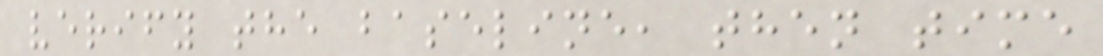verify the baseline, then time
